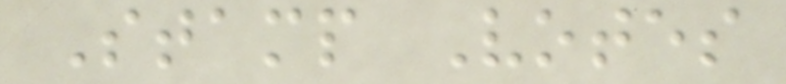Stamp Votes
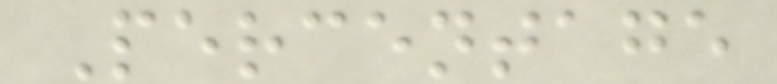Percentage
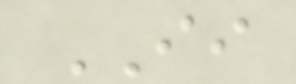II
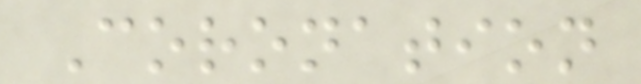Coronation
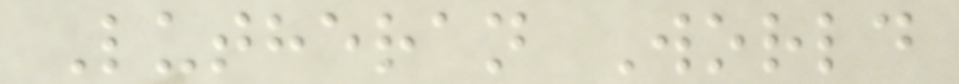Lutheran World
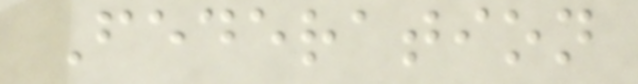Federation
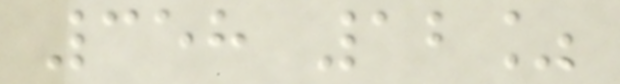358 12%
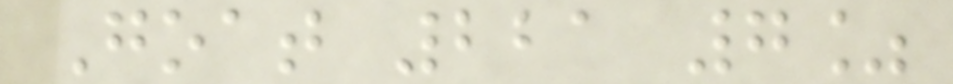Goat 221 7%
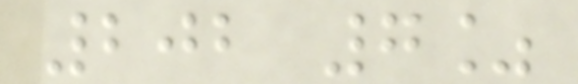202 7%
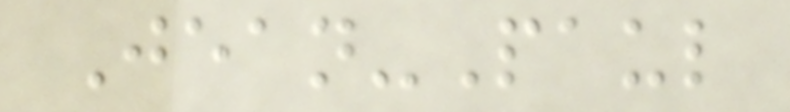Jean-Paul
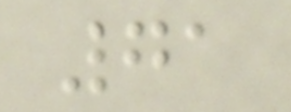71
